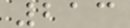213
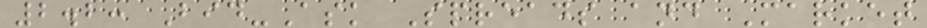2.2: Bid-Ask Spreads and Market
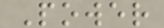Power
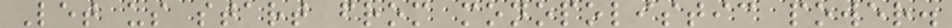Let us start from monopolistic power.
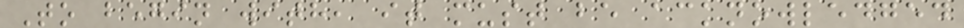To begin with, it must be acknowledged
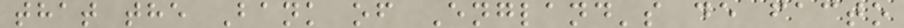that the Bank of England's de facto
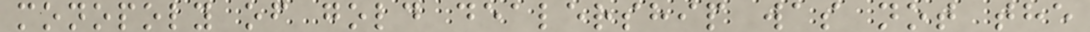monopoly of gold dealership was not the
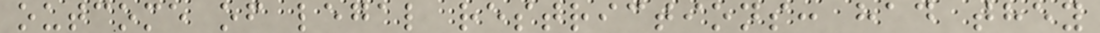outcome of legal restrictions: had they
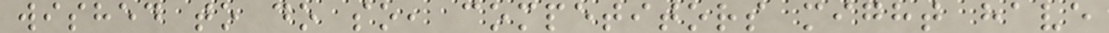wished to do so, competitors might have
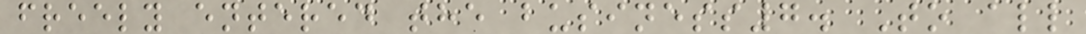freely entered the business7. To all
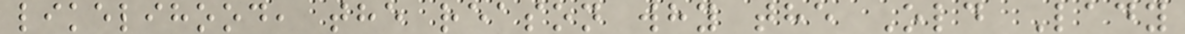likelihood, the reason why the Old Lady
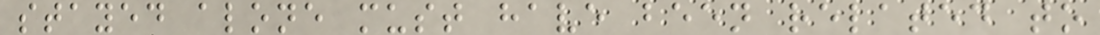stayed alone must have been related to
